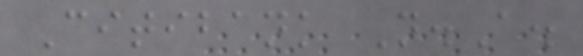Citibank N.A.
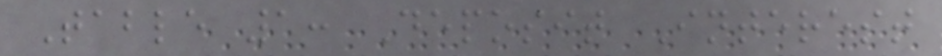Table 1: Deposit Interest
